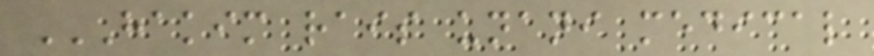HAKIM RAIS UNANI MEDICAL
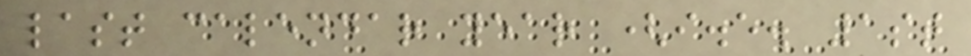last calendar year (i.e. 1st
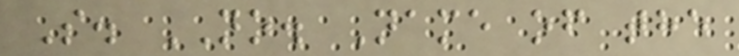S. NO. Name of the
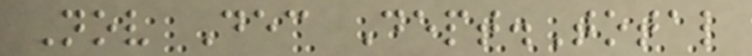Nov Dec Dept.Total
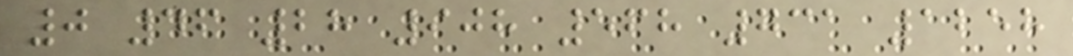0 46 28 908 568 731 1258
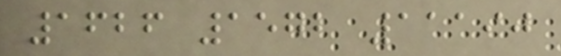1626 1572 11190
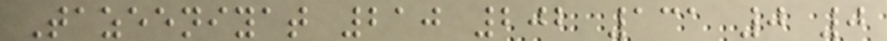Tazeeniyat 210 202 131 0 0
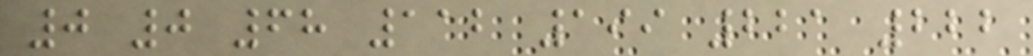0 0 68 112 199 221 222
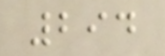294
